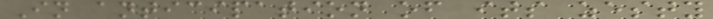In anticipation of its zesty
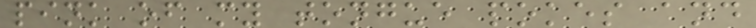pink of my tongue pokes and
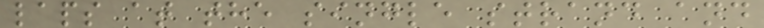laps at the single strand and
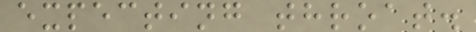expecting throat.
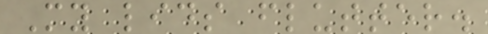My lids flutter.
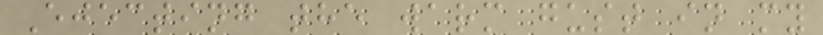Ejecting the warm gust in my
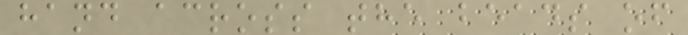hand across the beads of
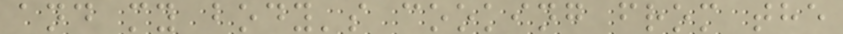and my body's cooking from the
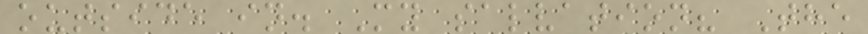outside in. My salvation? The
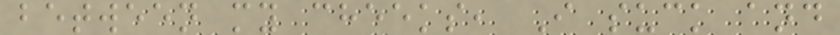between my cheeks, I suck and
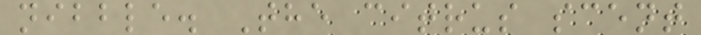nibble. The citrus scent
